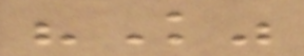"Knowledge"
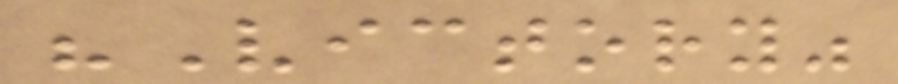"Victory"
